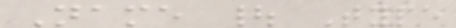Name | Type
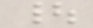|
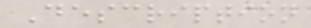Description
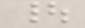|
